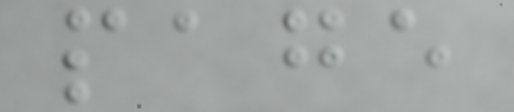page
